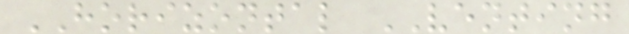HORIZONTAL VENTING
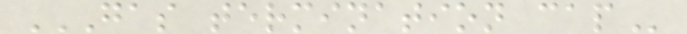GAS TERMINATION CAP
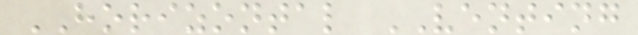HORIZONTAL VENTING
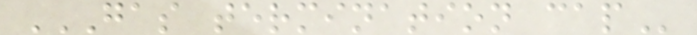GAS TERMINATION CAP
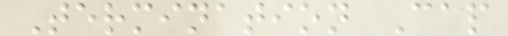Termination Cap
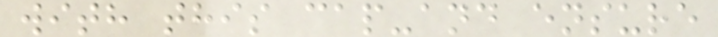with this cap-and ensure
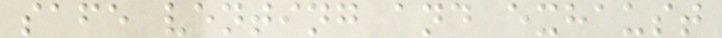safe venting and exhaust
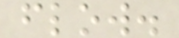flow.
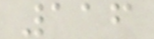116
